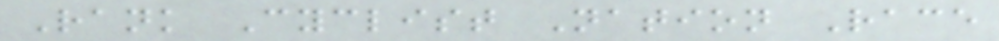Rank Cyclist Nation Race
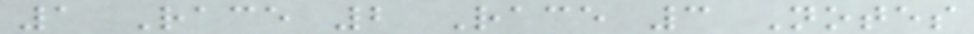1 Race 2 Race 3 Notes
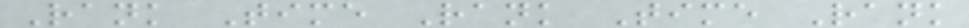Rank Time Rank Time Rank
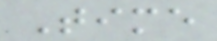Time
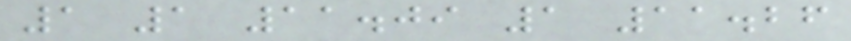1 1 11.09 1 11.26
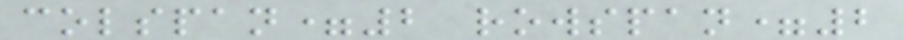colspan=2 rowspan=2
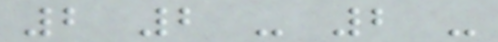2 2 - 2 -
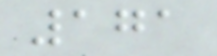171
